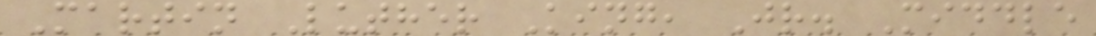Martin Luther King, Jr. Middle
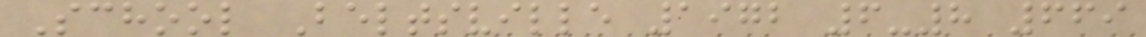School Beltsville 1972 6-8 669
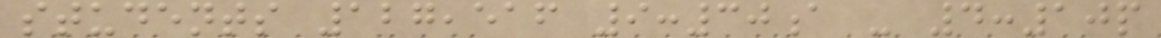students 127,516 9:30a - 4:10p
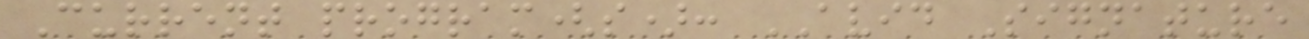Current program(s): AVID Signature
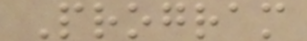Program
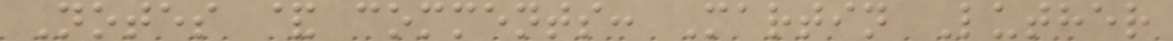Notes & comments: Martin Luther
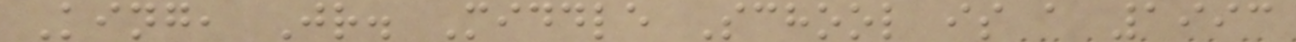King, Jr. Middle School is a 1993
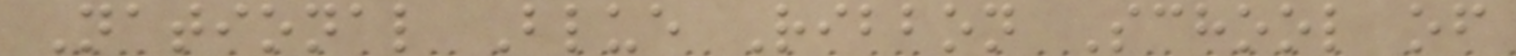National Blue Ribbon School of
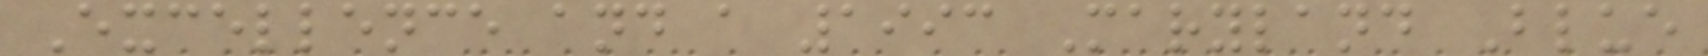Excellence and a 1993 Maryland Blue
